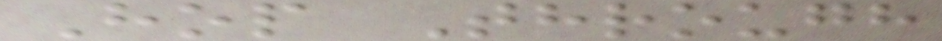Hop Through
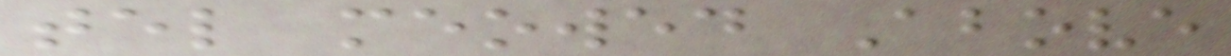tel meowed Above
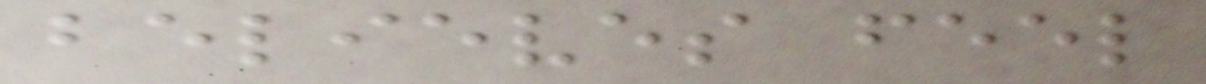believes feel
